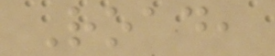Road,
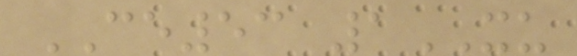CE53 1XU
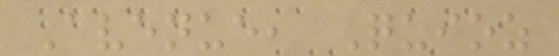Avenue, Quioz
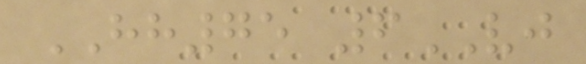HH75 6VJ
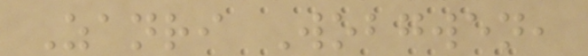Zanri Wobgwen,
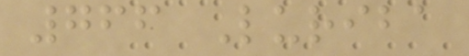766 Luriba
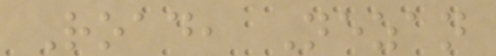Road, Nezan
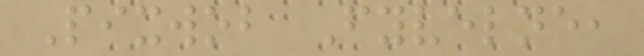Pixwob Fyvelne,
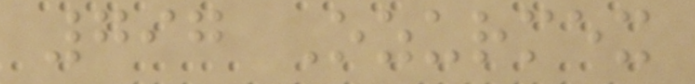797 Ozurmex
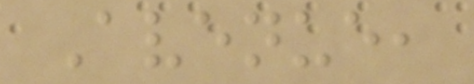Avenue,
